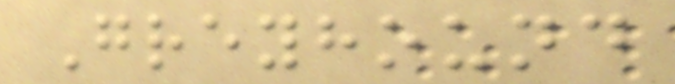Greyhound
